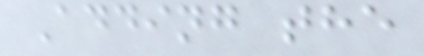Adding the
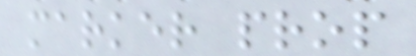marker prop
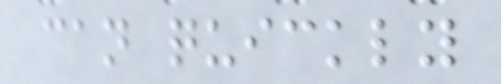can quickly
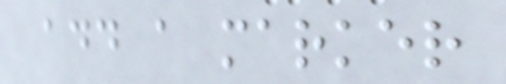add a marker
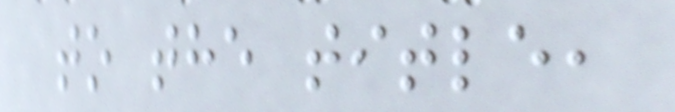to the title,
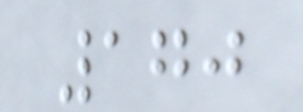170
